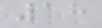18
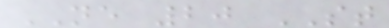NE 20 ST
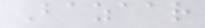Bazaar
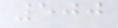500
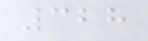328
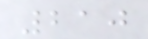210
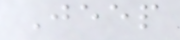Jeep
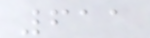611
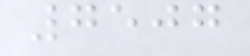7507
